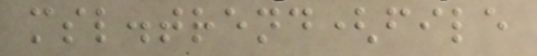msl.trend(file
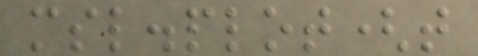msl.plot(t
